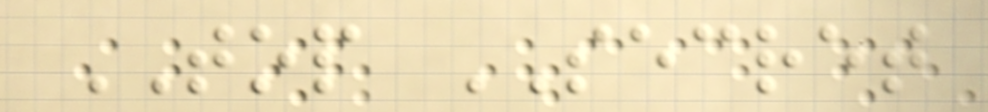TOP SECRET
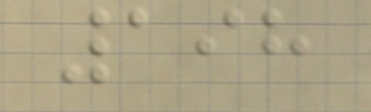198
